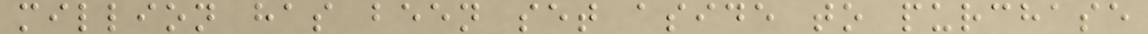million has been set aside to purchase
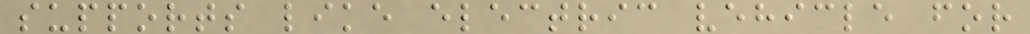supports like electric vehicle for
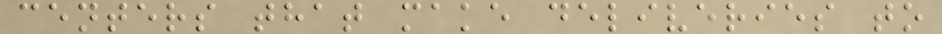centers that make deliveries to
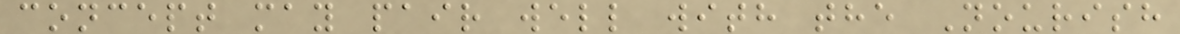concept may pair well with the Nourish
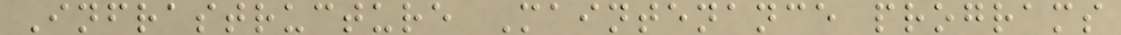Infrastructure Maintenance programs
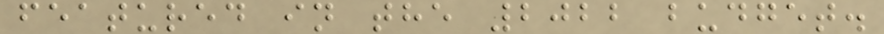featured in the 2022 budget.
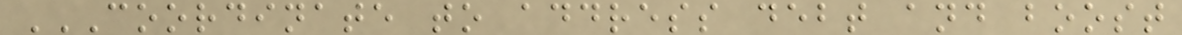COORDINATE TO ADDRESS DEBT AND BOOST
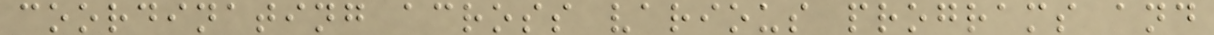coordinating across various programs and
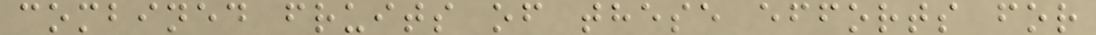combined fruits of these efforts for
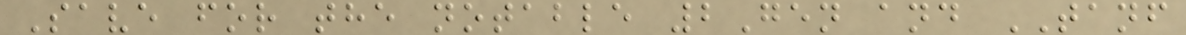Save for the notable 2Gen and TANF
